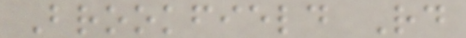Brookfield Rd
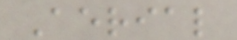Aerial
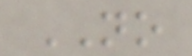NO
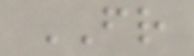FR
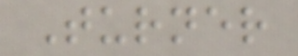Turner
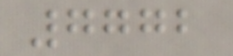7772
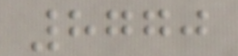8770
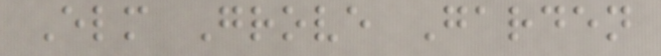Elm Grove Garden
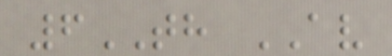6TH AV
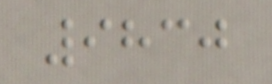9830
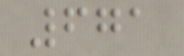671
